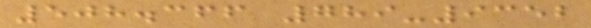508.366 789-9352
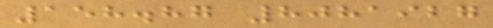158.87 8081927
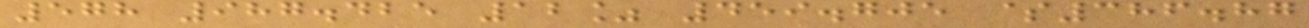578 987.425 12% 459.705 $386.87
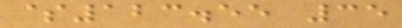$123.55 35
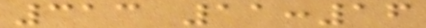313 11:16
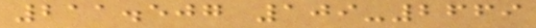211.507 109-2669
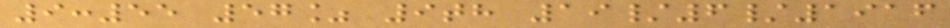9:55 57% 9th 19/6/1916
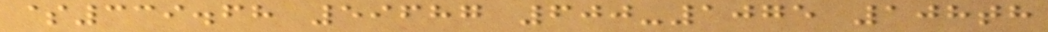$339.68 59687 600-1075 108th
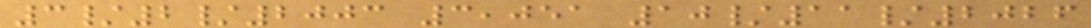3/2/2003 3,051 10/11/2026
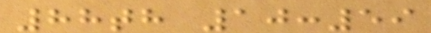88th 10:59
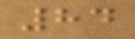84
